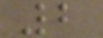2
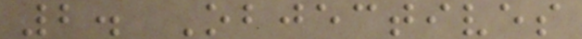2. Objectives
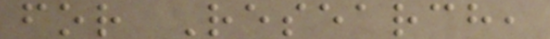for Research,
